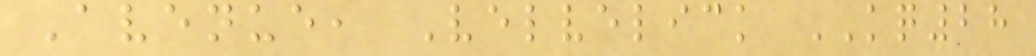Avenue, Velvelick KQ28
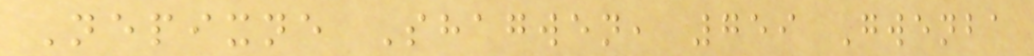Nepixne Shagwen, 759 Gwenba
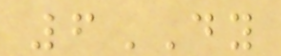6DY
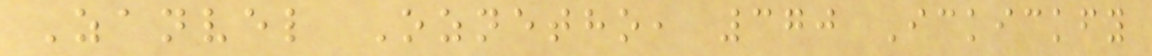Zanvel Oznetho, 370 Ickickfy
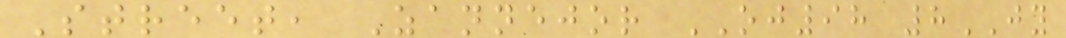Street, Zannejor OJ98 8JY
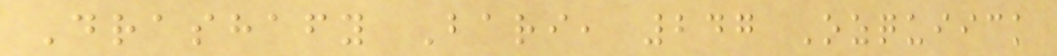Drashafy Bari, 247 Ozquiick
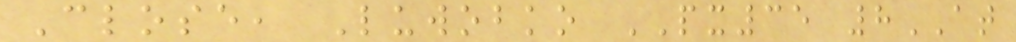Close, Luwobko PX35 8AT
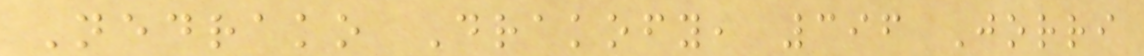Nedrako Drakofy, 396 Jorri
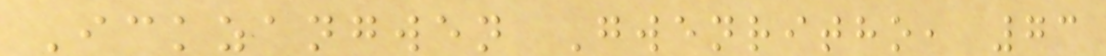Ickzangwen Gwenritho, 73
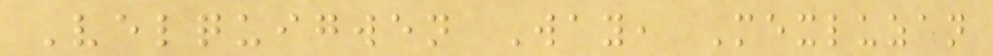Velquigwen Way, Mexluzan
